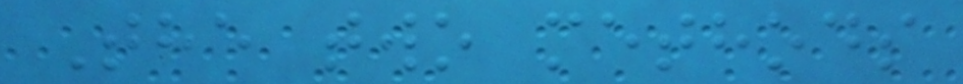The two methods
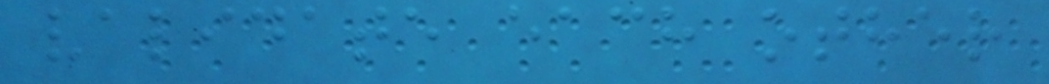validate each other
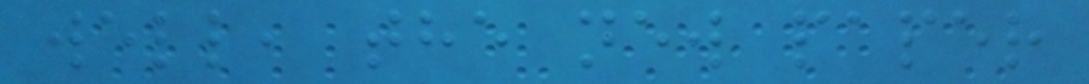well, the new paper
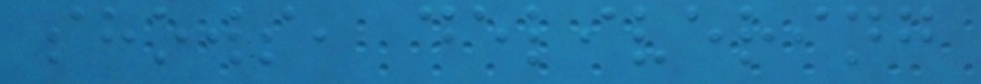shows, delivering
